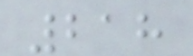218
